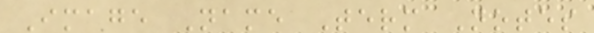Image Name Term Notes
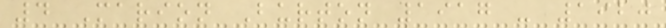4 Marion Burton 1917 - 1920
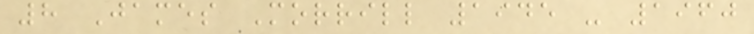8 James Morrill 1945 - 1960
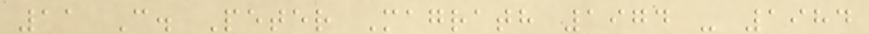11 C. Peter Magrath 1974 - 1984
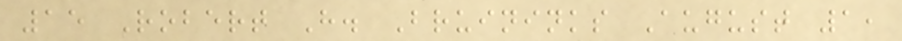15 Robert H. Bruininks August 1,
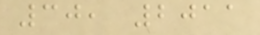30, 2011
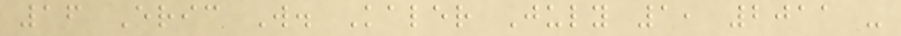16 Eric W. Kaler July 1, 2011 -
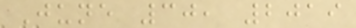June 30, 2019
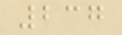237
